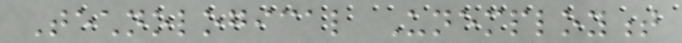Technological Unemployment
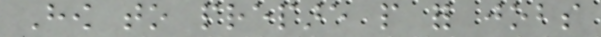How to prepare people for jobs
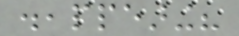diseappearing?
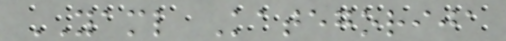YAML Kategorija
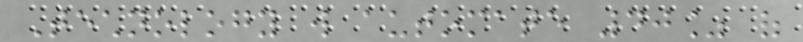Technology will automate 40% of
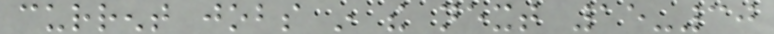current jobs in the next 15-30
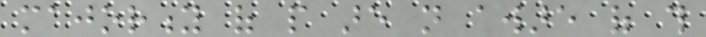majority of people are not aware of this
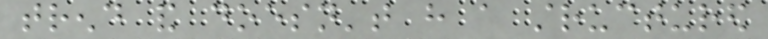trend and doesn't have a structured
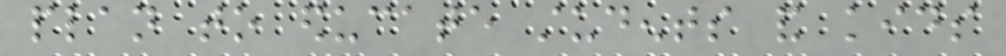plan to educate students and kids
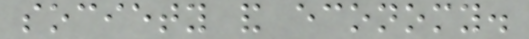society and economy.
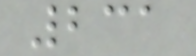231
